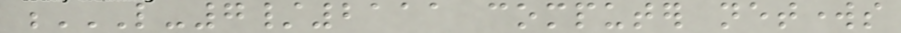L-7/2111 COMPUTER NETWORKS
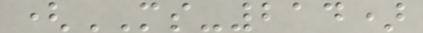(MS-214)
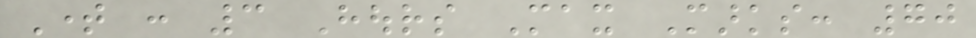Time : 3 Hours Max Marks: 70
